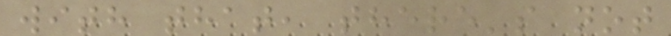with that, there's not
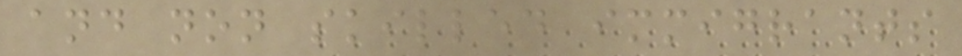and non skilled immigrants
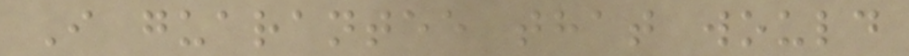I guarantee that would
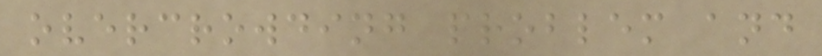overcrowding problem and
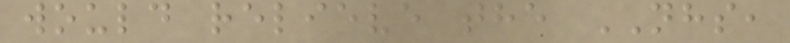would relieve the NHS,
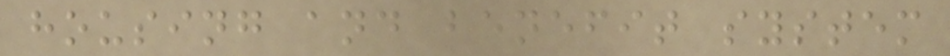housing and benefit system
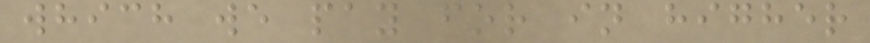which we pay for in higher
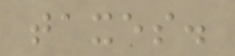taxes.
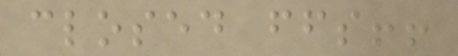closed ffs!!
